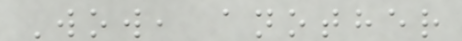Wow, another
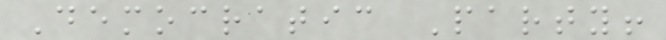Democratic Party!
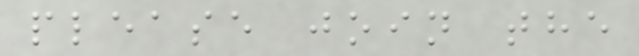please join the
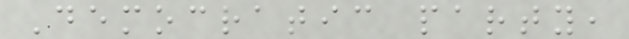Democratic party,
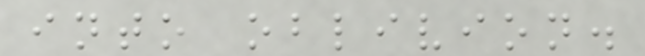into oblivion.
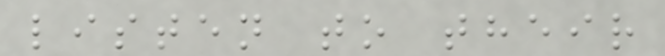listen to their
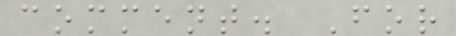comment. For
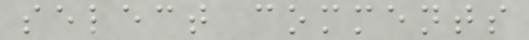select comments
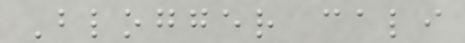Blogger cali
